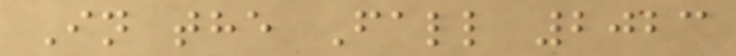In the Fall 2023
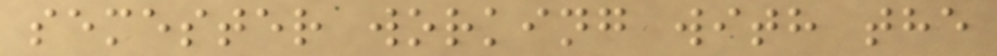semester working with the
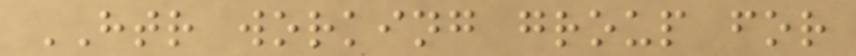HTR working group for
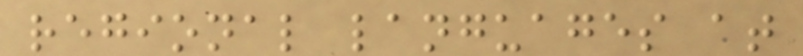regional languages at
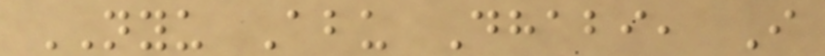NYU Abu Dhabi, I
